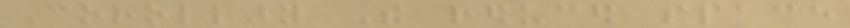Corollary The reduced space
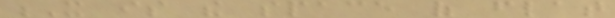X is the space of flat
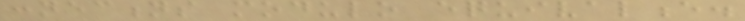connections modulo equivalence.
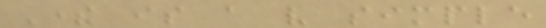There is a very simple
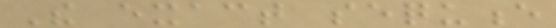The exact sequence
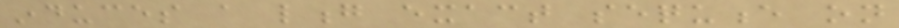induces a long exact sequence on
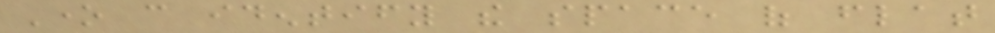One can identify the space of flat
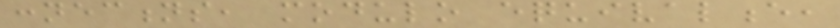connections, modulo equivalence,
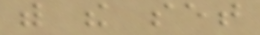with the set
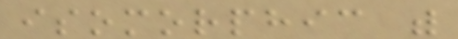isomorphic with
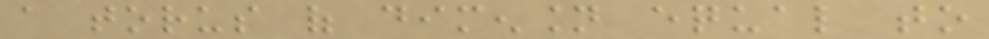a torus of dimension equal to
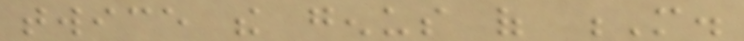twice the genus of M.
